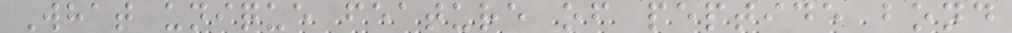What unique feature of peptide bond
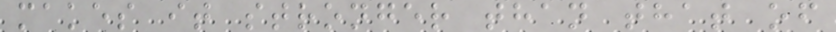makes it stronger than that of
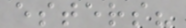esters?
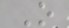O
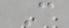C
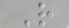R
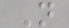N
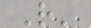R'
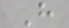H
